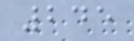245
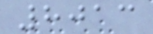8013
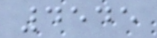4545
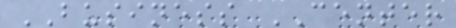BUSINESS CENTER
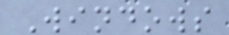Windows
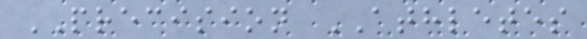PRECISION ATHLETES
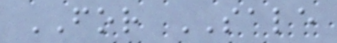FOR SALE
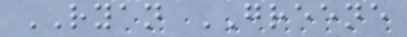RYAN GREENE
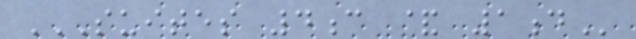SUITES 4C & 1D
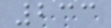233
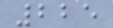225
